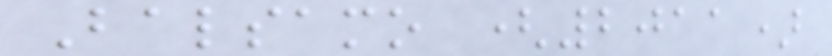Balsamo (2011)
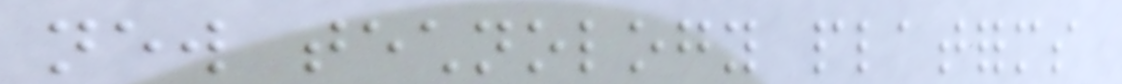new technology platforms
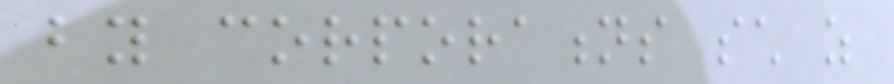by corporations such as
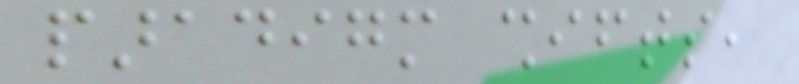paradigm shifts,
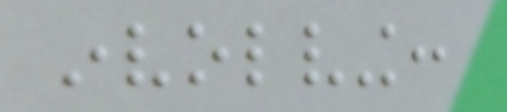involving:
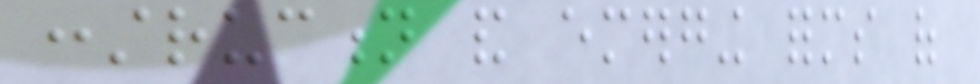construction and emerging forms of
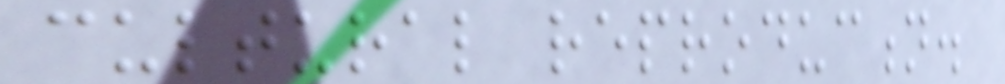cultural reproduction.
